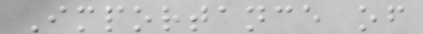Importance of
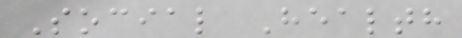Social Health
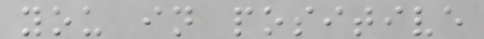you in positive
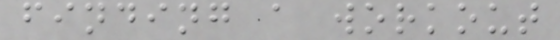finding a workout
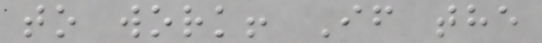to work! If the
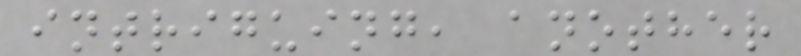intriguing, another
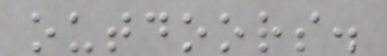outdoors.
